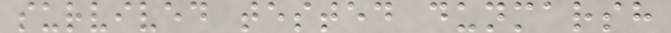survived tested dunmarsh
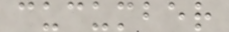cucumber
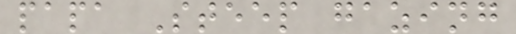papa Steep gazing
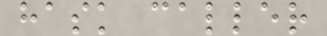hask caller
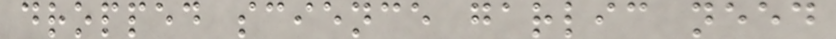dropped science garlic need
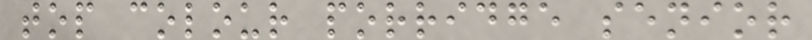top colour porridge senior
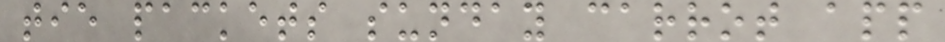tie packets sunday carrot app
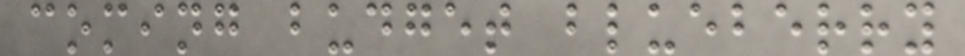coming budget blueberry
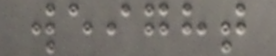weight
